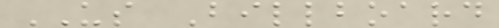US Billboard
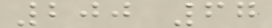200 67
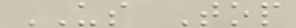US Top
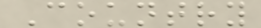Country
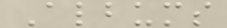Albums
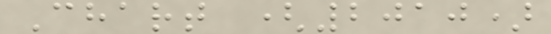Chart (2010)
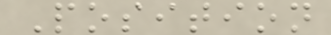Position
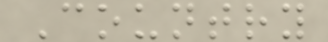Country
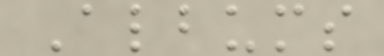Albums
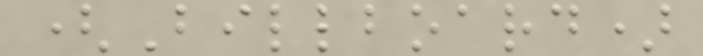(Billboard)
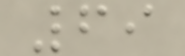69
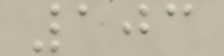103
